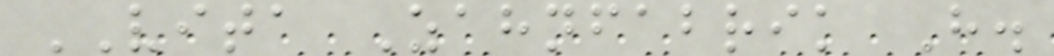VITA Zahnfabrik H.
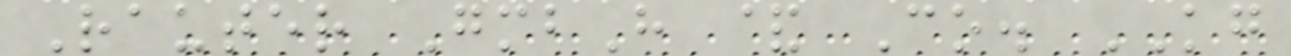Rauter GmbH & Co. KG
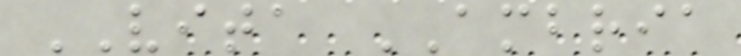VITA AMBRIA
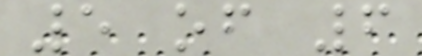5 of 6
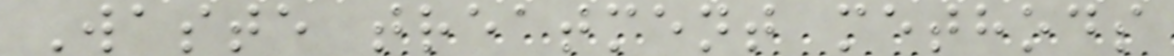Waste treatment methods
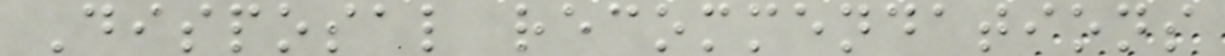Disposal recommendations
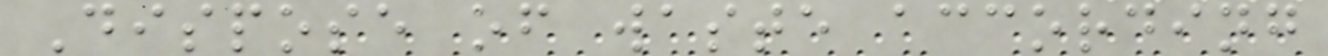Dispose of waste according
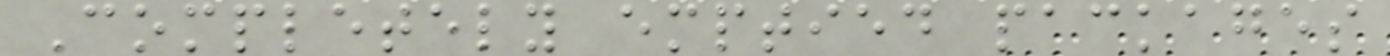Completely emptied packages
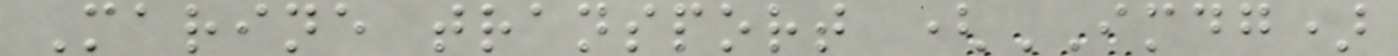Marine transport (IMDG)
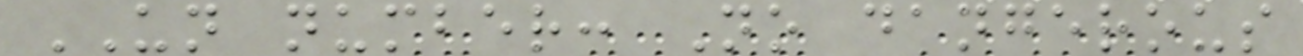UN number: No dangerous
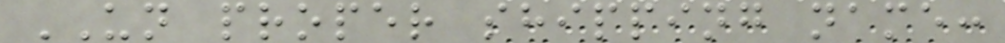UN proper shipping name:
